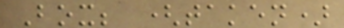Box; (taken)
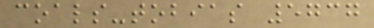coals-tobias 5737
